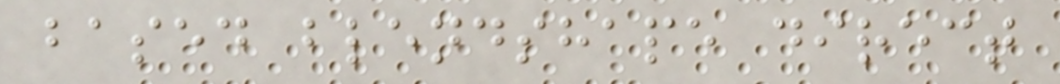based blendshape direct
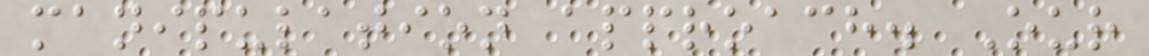manipulation approach. Our
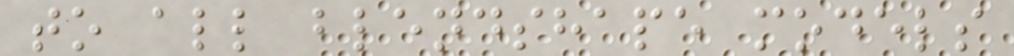to all blendshape models
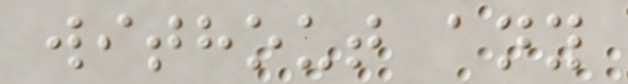without any
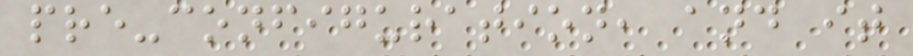pre-configuration, and it
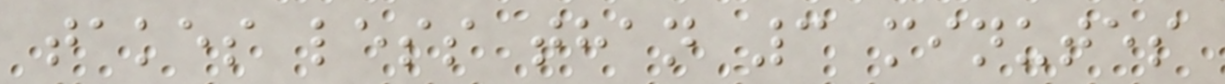takes less than 3 minutes
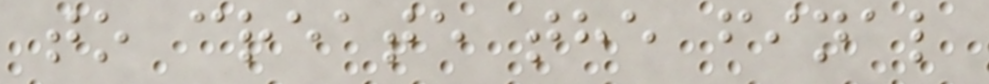to create the final
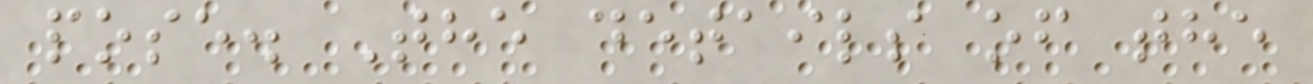pose. The details of the
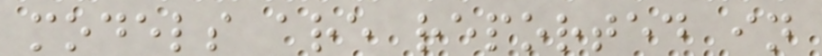models are reported in
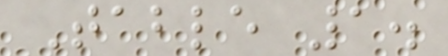Table 1.
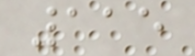115
